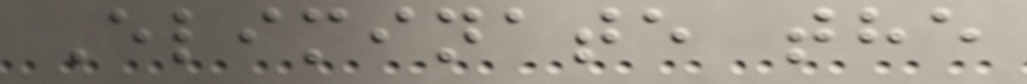Eliminate the
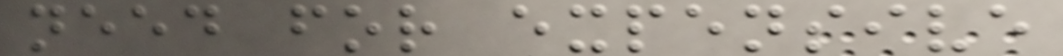need for expensive
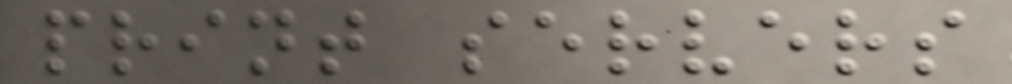print servers
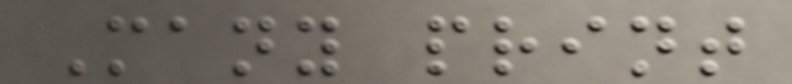Many print
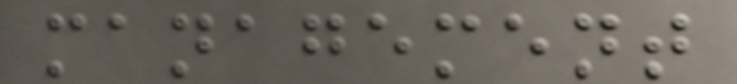management
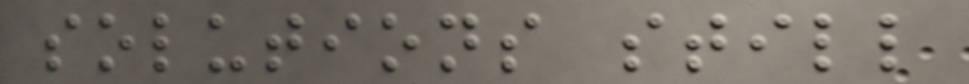solutions still
